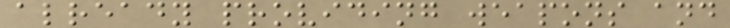already providing weapons and
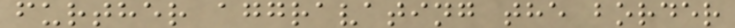further aggravating the border
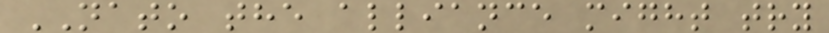NATO the alliance might try
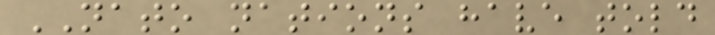NATO nations have told
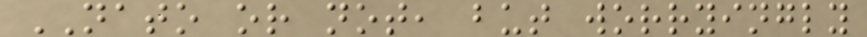NATO or not, but worryingly
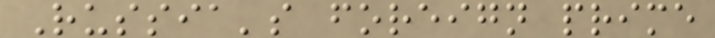Russia's foreign prime
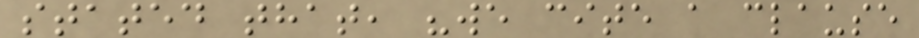stated that, "we cite a clause
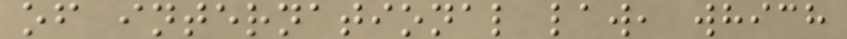of international law, which
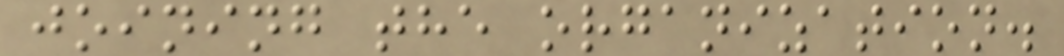joining the organization.
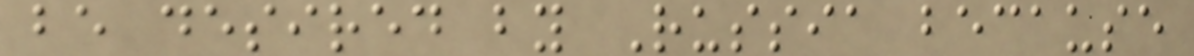be desired by Russia because
